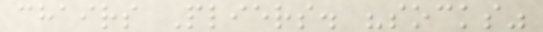chairs Pliers. "socks"
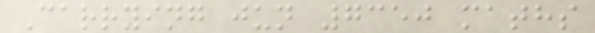Carrying jun 7350 maths
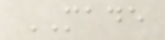MADE
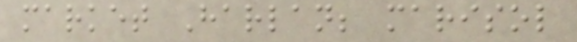market Harlan; marisol
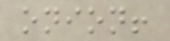onion!
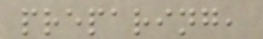preparing,
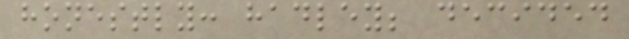honestly: hadley; decided
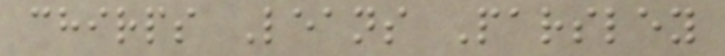chirps Leans Parsley
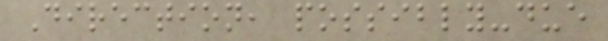Direction, possibly-due
